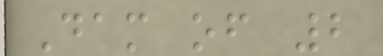Dam of 2
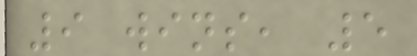9 wins, 5
